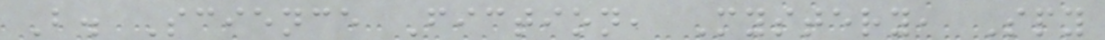B. Science Fiction, Mystery, Spy
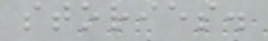stories.
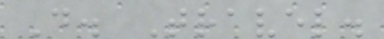D. Travel.
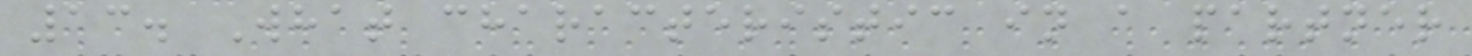13. What characteristic in a partner
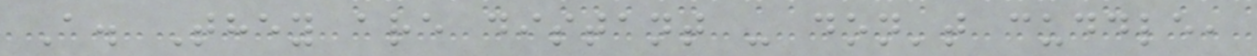A. They are distant - don't cuddle,
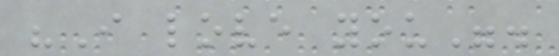"I love you".
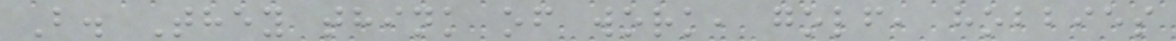B. They think of work, golf, hobbies
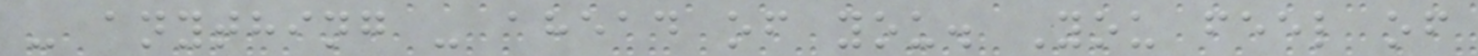- anything - ahead of you. You feel of
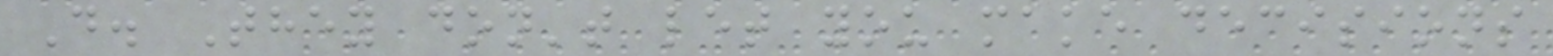D. They don't let you make decisions
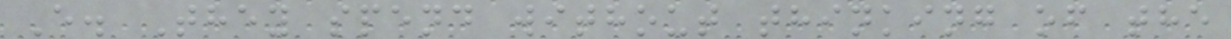E. They spend without thinking of the
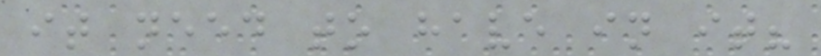it need to have in it?
